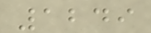1249
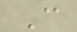C
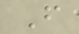F
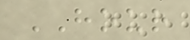HOUR
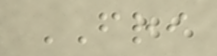FRI
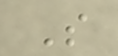S
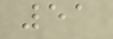51
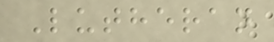Lutheran
